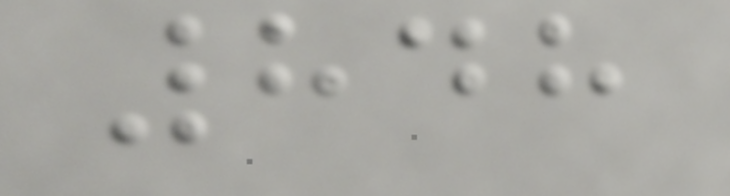848
